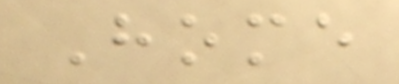Home
